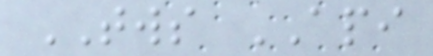TWS API
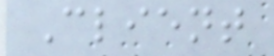Client
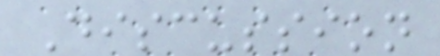Discussion
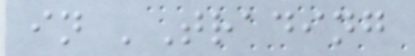in 'Trading
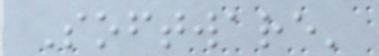Software'
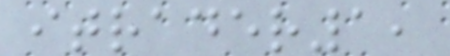itrader1,
